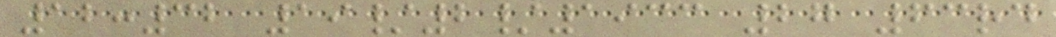12:32 19/2/1933 27 63rd
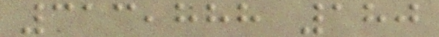313,888 180
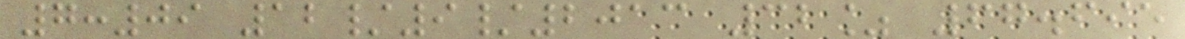7:09 12/9/2013 32% 67.695
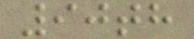90th
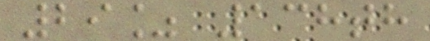29% 138th
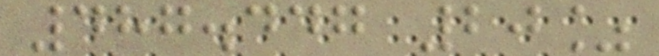487.447 20%
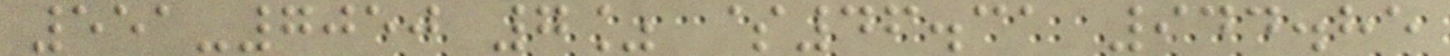551-7050 7% $46.31 944.85
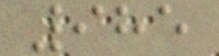985
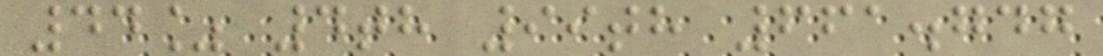44% 4th 99th 661.747
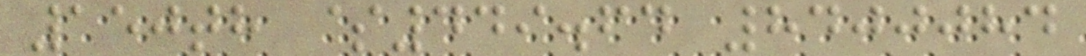150th $449.64 8400084
